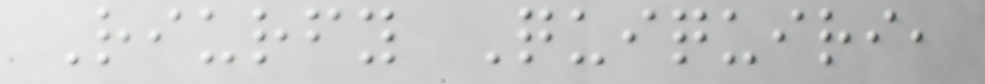Riurfy Quiquiri,
